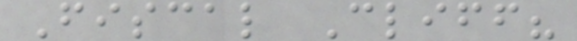Fiscal Cliff?
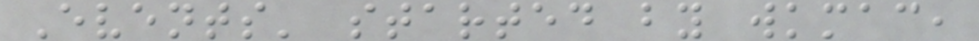Events' started by wkmac,
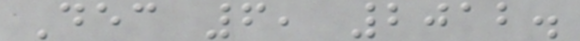Dec 6, 2012.
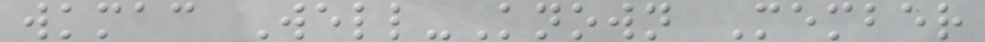wkmac Well-Known Member
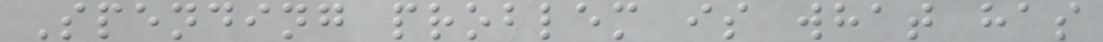Spending problem is what has
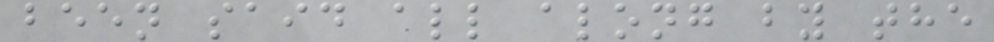been said all along by the
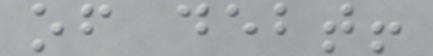of debt!
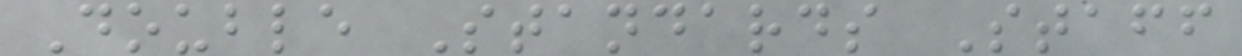Double Standards Staff
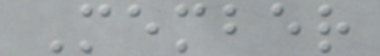Member
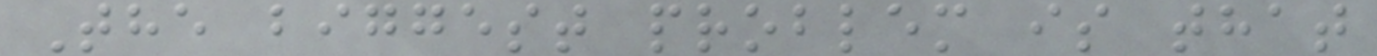The biggest problem is that
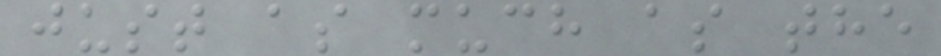just as much as the
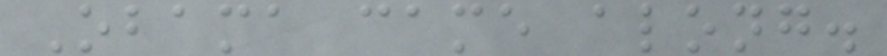Obama came along.
